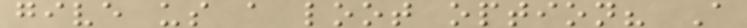give us a loot option? A
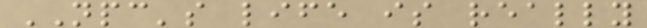NPC's life is really
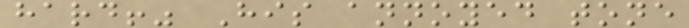hard!" His annoyed tone
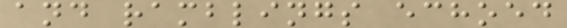and ramblings echoed
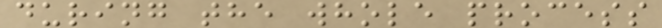during the whole process
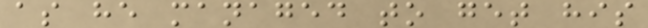as he managed to get his
